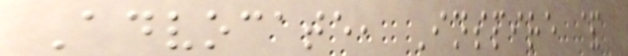Advocate, Inspire &
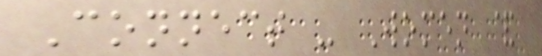Connect - Women &
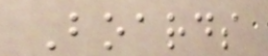Boards
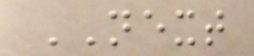NEXT
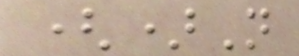()N
